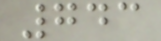743
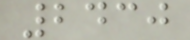2430
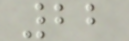22
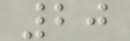20
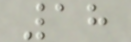18
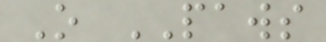O PAWS
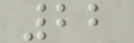22
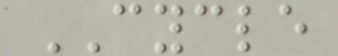CYCLE
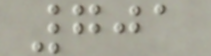701
